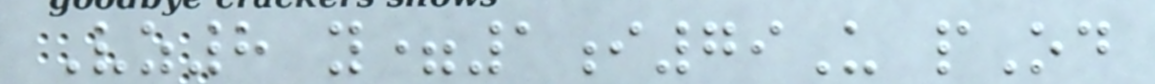Vz8 y=1i79U pOd
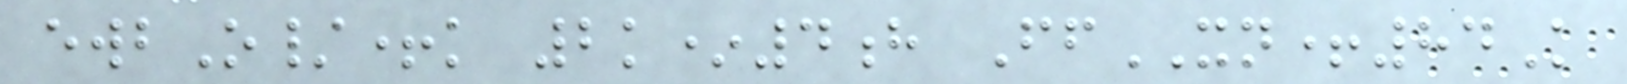ewbO/+k 2k*4h FfXN+84K
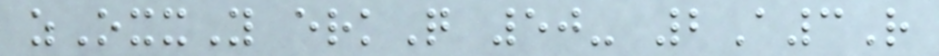zOxxY erkQ 50- 2A3R
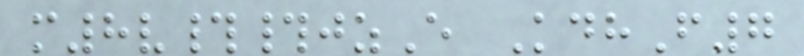m8v##jzE KdhF7
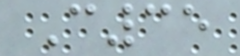C35
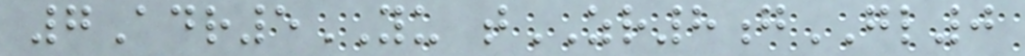7Adr5YU tZR8gGL0
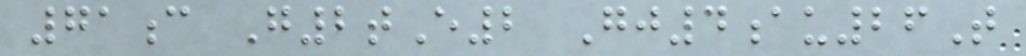71c G2tE2 Gj4au26T
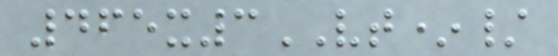465x3VT*/
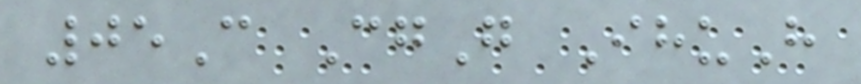05C CgG IhuH
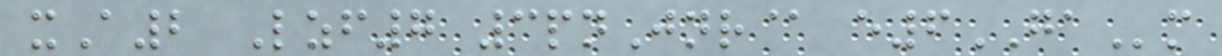xA2 Lzf7 3pnJnr@ e6GAm
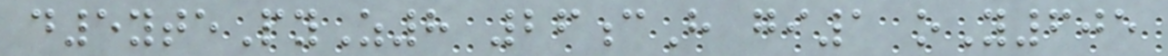d5ytePyZ8 26cH gi1 oY605
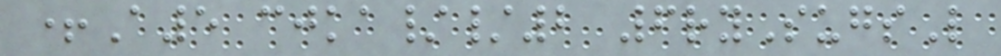+A5 cjka//2 6rySugsL
